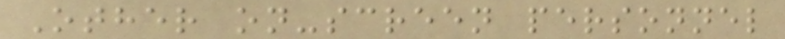Other on-screen personnel
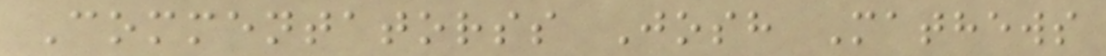Commentatorss Josh Mathews
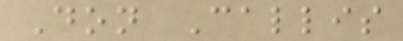Don Callis
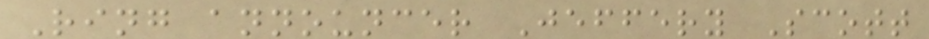Ring announcer Jeffery Scott
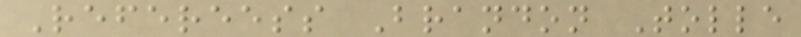Refereess Brandon Tolle
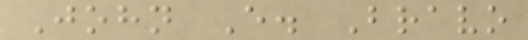John E. Bravo
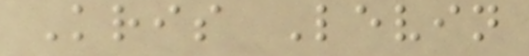Kris Levin
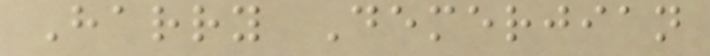Harry Demerjian
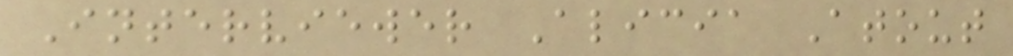Interviewer Alicia Atout
